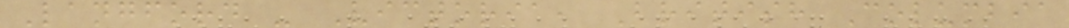Langford - Victoria, British Columbia
